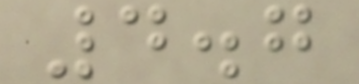4.7
